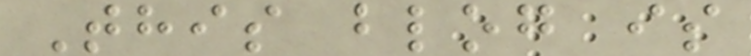This blog is
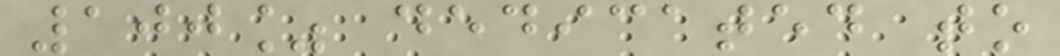100% dedicated to
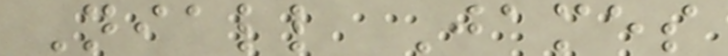Niall James
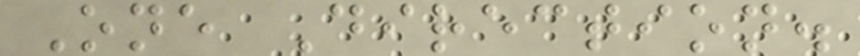One Direction.
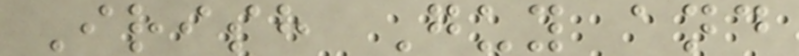Irish Guy and
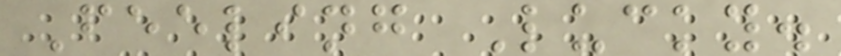Feeling Lucky.
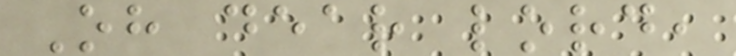Oh dear lord,
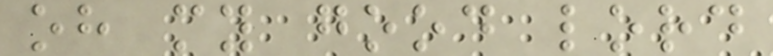oh my good lord
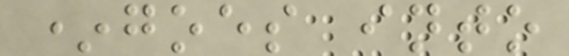*goes into
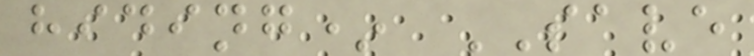hiding* SAVE
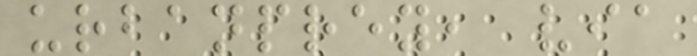urbanprey, via
